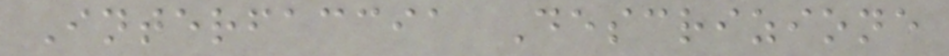Interfaccia Descrizione
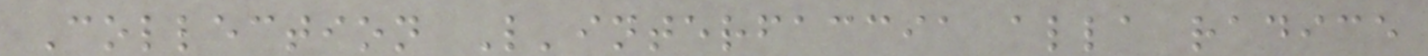Collection L'interfaccia alla radice
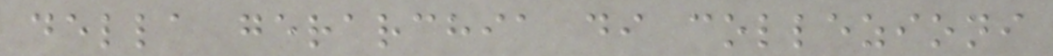della gerarchia di collezioni
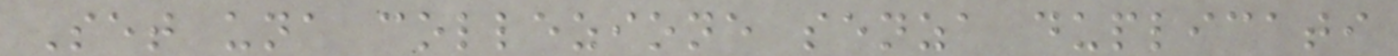Set una collezione senza duplicati
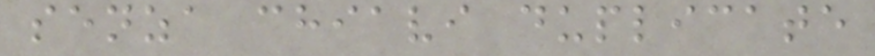senza chiavi duplicate
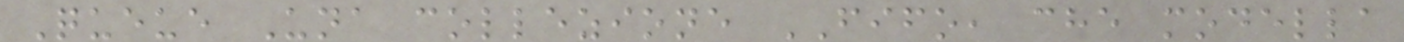Queue Una collezione FIFO, che modella
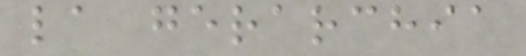la gerarchia
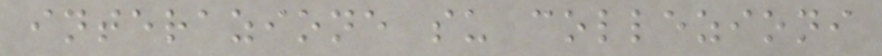interazione su collezioni
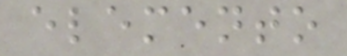elemento
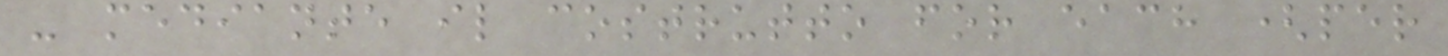- mediante il costrutto for each (per
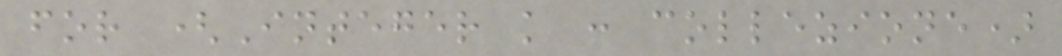for (Integer k : collezione)
